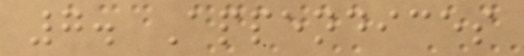7. Appendices
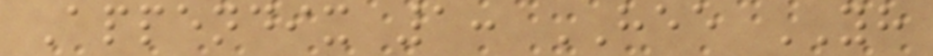Appendix 1: HEE YH
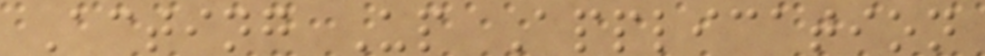Acting Up Application
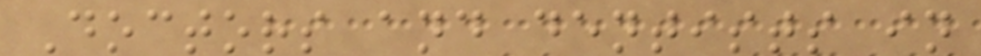Doctors and dentists in
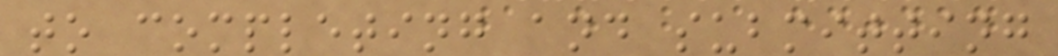to completing and submitting
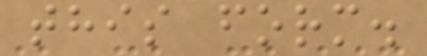this form.
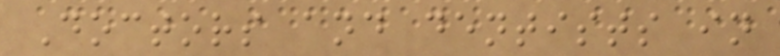Doctors and dentists in
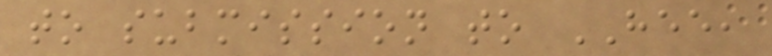to submission to HEE,
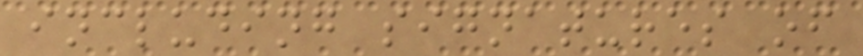including signatures of
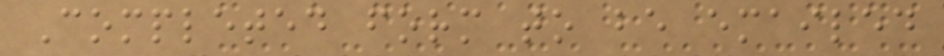Completed form to be emailed
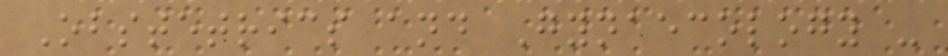Obstetrics and Gynaecology -
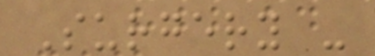Surgery -
